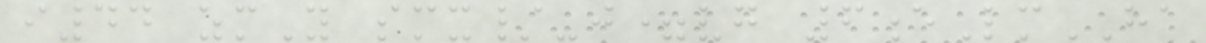i44 zmY smx/-j=vg 6eLmHA
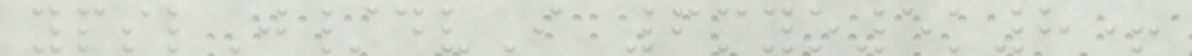ypslJ/dvI 6myo5k8+
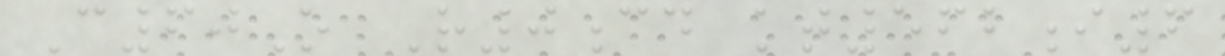C60O R0cd kt562i6
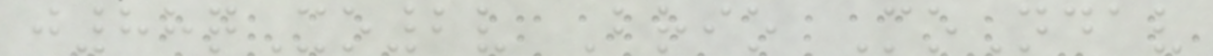j88qXo2v Brio MoNdav
